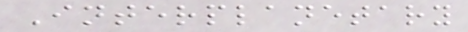Interplanetary
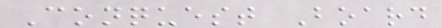Conquest Board
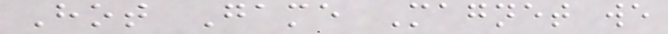Hot Game Magnet we
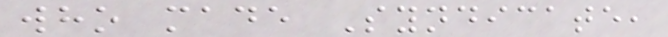who made Syndicate,
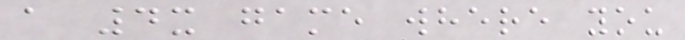a 4x game where you
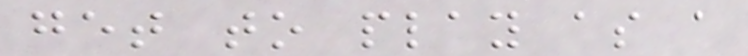get to play as a
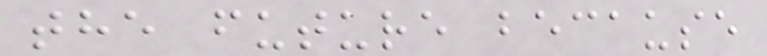the future because
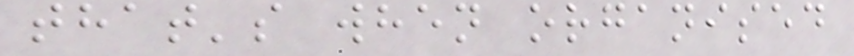that's when organised
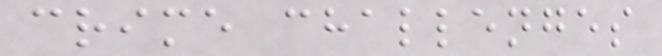crime challenges
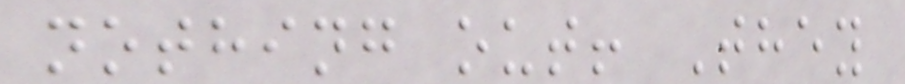nothing out! They
